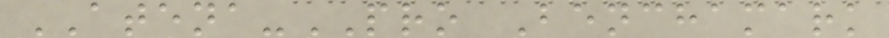ATENA-PRO Benchamark
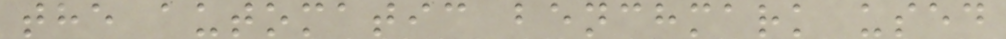the automatic benchmark used
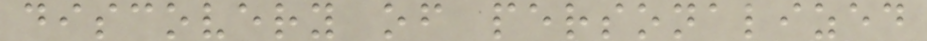discovery of personalized
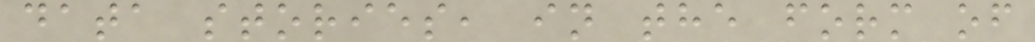data stories, in the form of
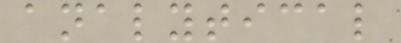analytical
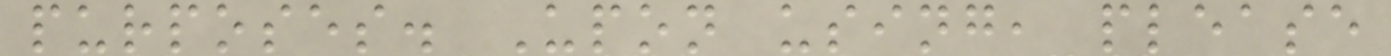purposes. Upon using, please
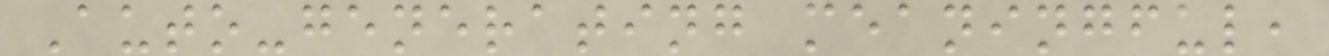Auto-generating meaningful,
